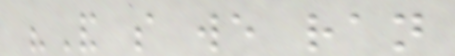"And so we ran
